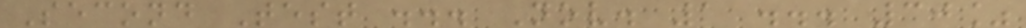Second Test ... Nov. 1 ... 30%
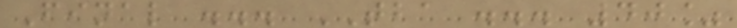Final ... TBA ... 40%
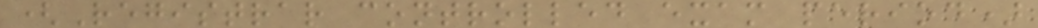(Registrar controlled exam period)
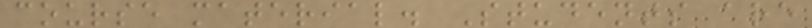course material. Students are
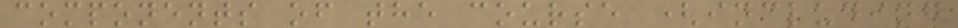components of the course (including
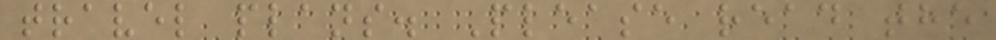travel plans. Please read the
